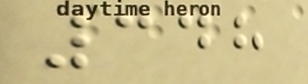348
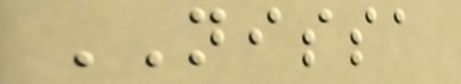NISSA
